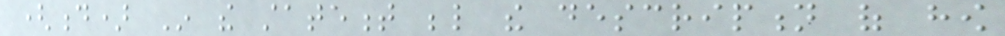(d) In the statement below the description of how
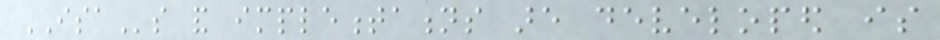ISAs and implementations are developed is
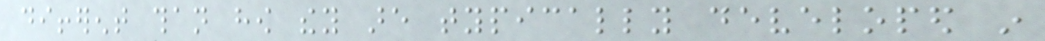different than how they are typically developed in
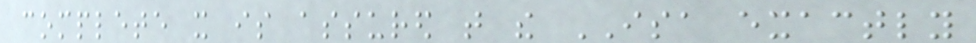complete it is assured that the ISA exactly
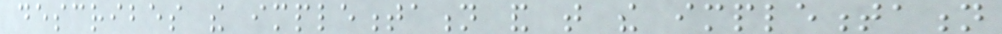describes the implementation and that the implementation
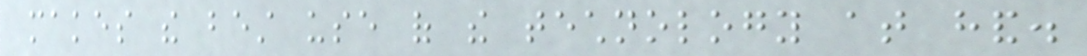makes the best use of the technology at hand.
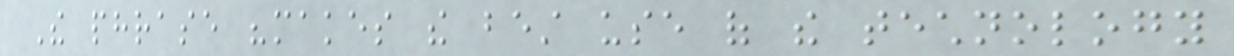The phrase "makes the best use of the technology
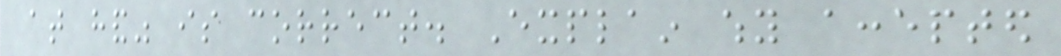at hand" is correct. Explain why accepted
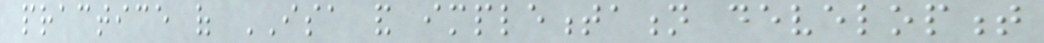practice of ISA and implementation development
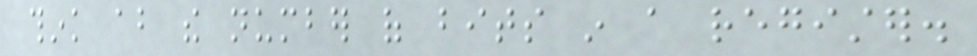think about the number of bits in a register.
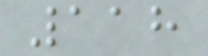118
